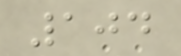104
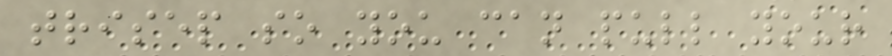trisep so you can pull your
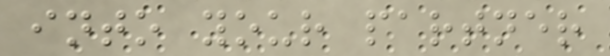into your partner
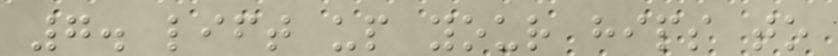7. lift up your hips to
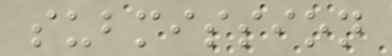submission
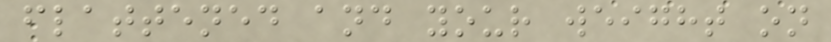flattened and your weight on
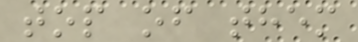top of them
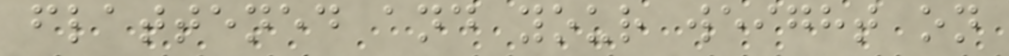flattened and your weight on
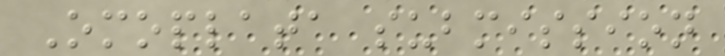Omoplata submission
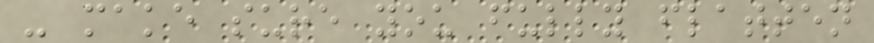- make sure you fully flatten
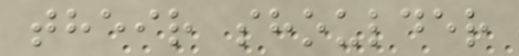their shoulder
